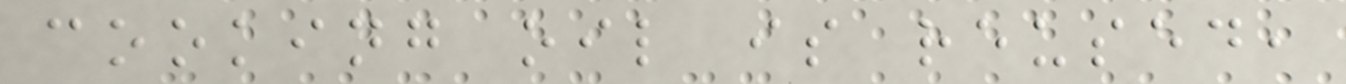cooking oil is reused,
